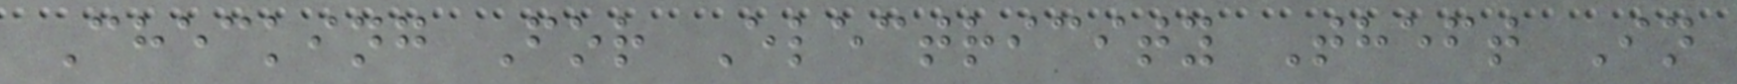Checking For Electricity Theft In
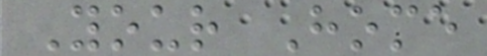Your Home
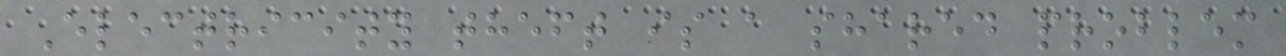Electricity theft is a shared problem
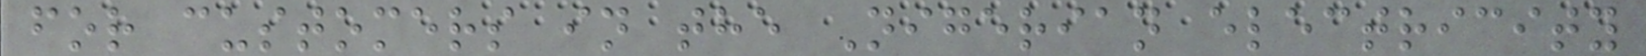for customers in the Nigerian electricity
